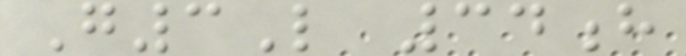G3L 34h
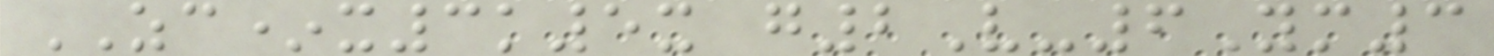ZC*x3k5x g2V-6Ym3
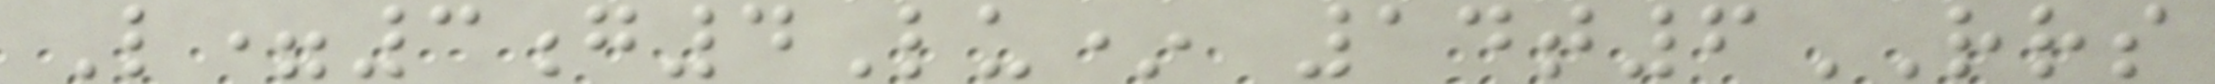L=3g4Lu* 14t6RRS
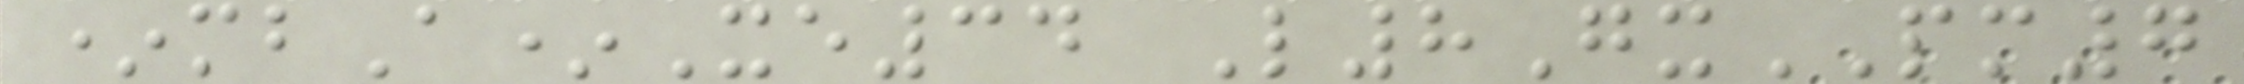*mbA*Xe34 L8GxPM7
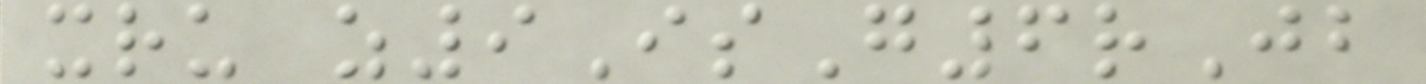xru z9IsG6rJb
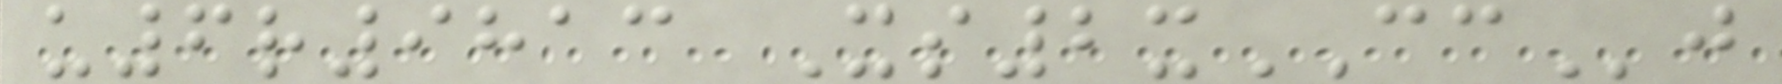u6r9813 Xs2xCCj
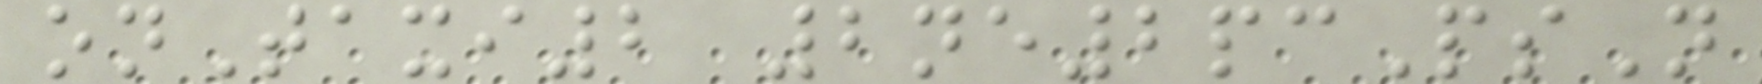onTaxi2 2ne2pcPsN
